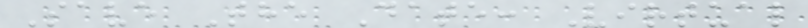Save The Date: Virtual
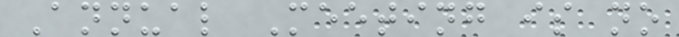Annual Meeting is no
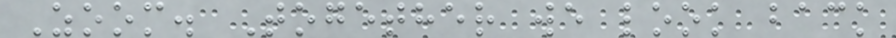Zoom. Together we look back
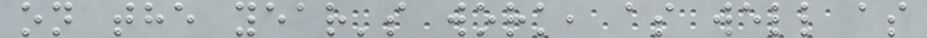on the year's work, as well as
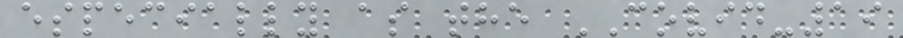especially as the COVID-19
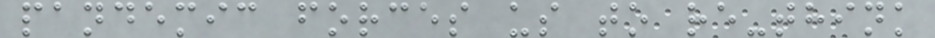pandemic forces us to re-think
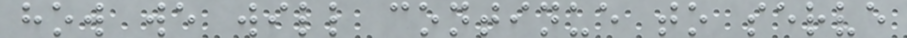how we will continue to serve
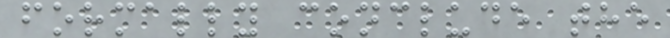formally conclude the
